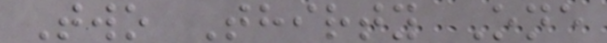Two Thirty One
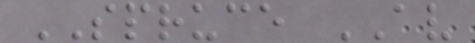SPRUCE AV
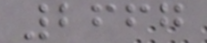2667
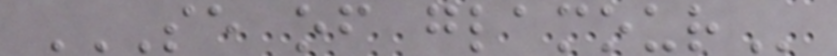SE OF GLAMOUR
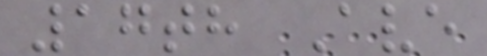17th Ave
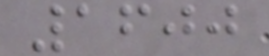1600
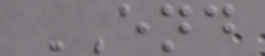END
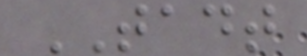TADT
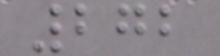272
